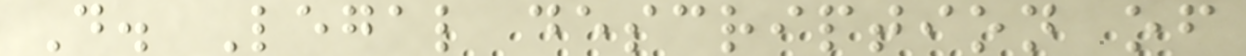D. Legal description of
